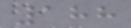188
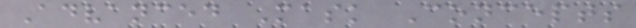Advanced Mask Concepts
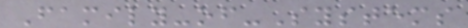Family-of-Systems
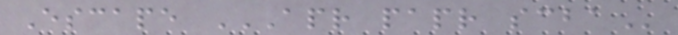Escape APR PAPR SCBA
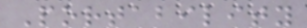Portability
